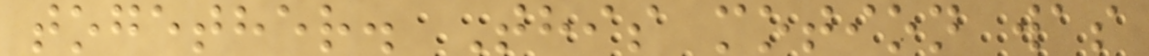together. This motion was
